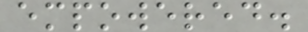empowered.
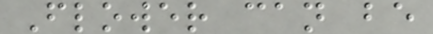Flower can be
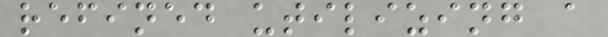refined utilizing a
